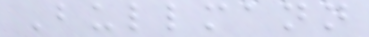Bullmann
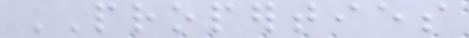PROPERTIES
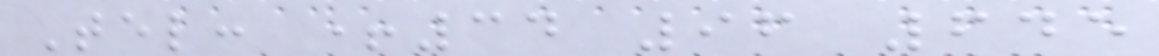Tel: +34 96 645
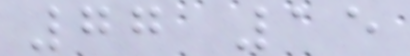77 15
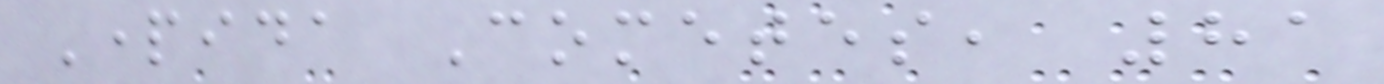Partida Cometes, 81
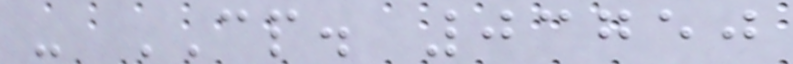- CP. 03750
